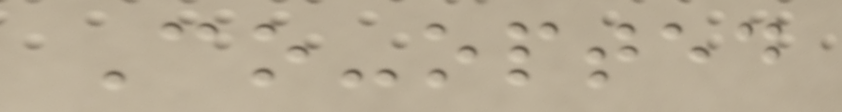Co-opted
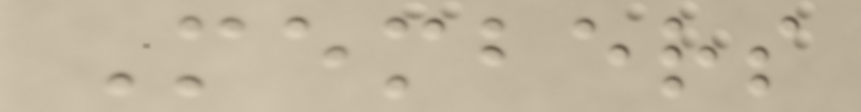Members
